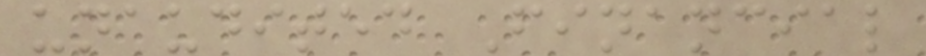unaudited Financial
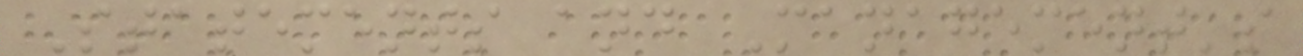Statements and Management's
